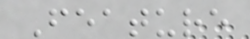Feature
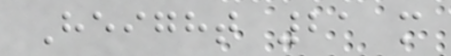Height 21 m
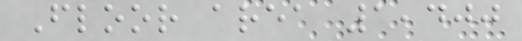Floor area 1,400
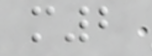m2
